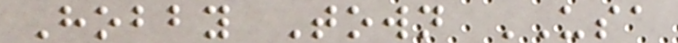Hobby Town USA
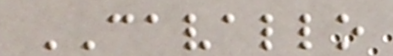CAVALLO
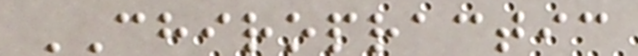CHIROPRACTIC
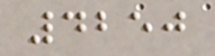4250
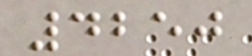4250
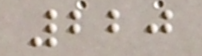220
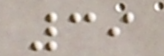39
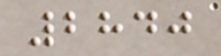2840
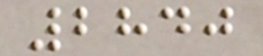2840
